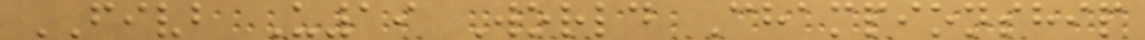FIVB U19 World Championship
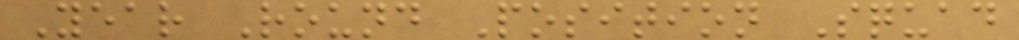Year Round Position Squad
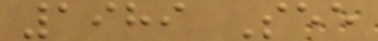1989 See
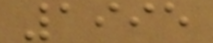1995
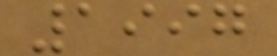1997
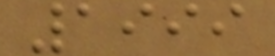1999
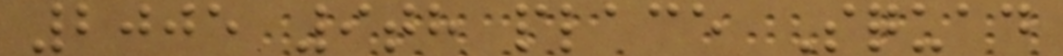2005 9th place Squad
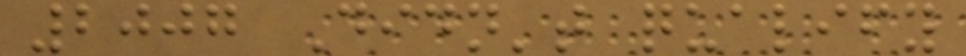2007 Didn't qualify
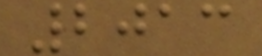2013
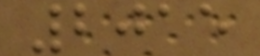2015
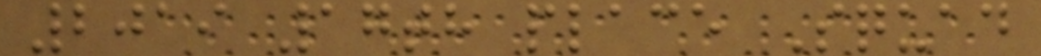2019 17th place Squad
